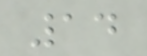14
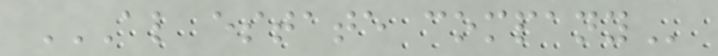AL ESTATE COMPANY
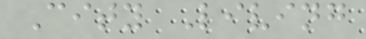City Living
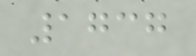1737
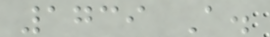1739 A.
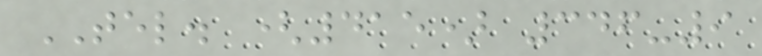TEL. (415) 346-9
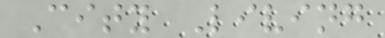City Living
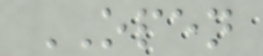OPEN
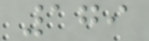179
